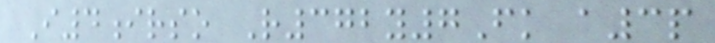I4irso R372y7Fk a3p
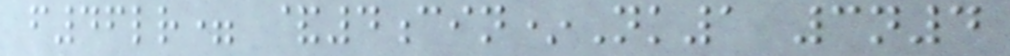f46lr= &4cin*Nk1 3n4
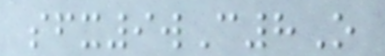sfx9wC8O
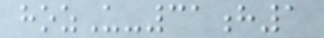hozU-31h1
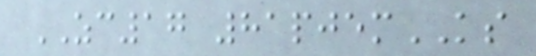ZC17 81pjemKS
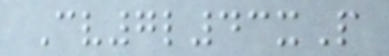Cv7l43xP
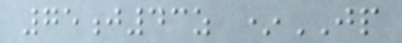75j43z *JP
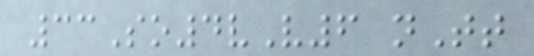33So4vV6 nTt
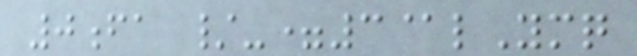0fa /-=3@lYmq
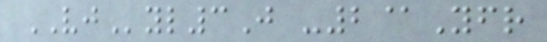VJyl3J -2@Yfr
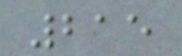215
